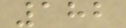182
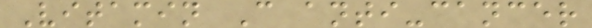Vitamin C anti-cancer
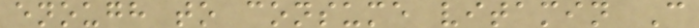enough to consume vitamin C
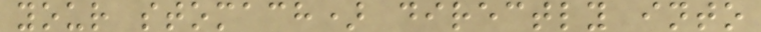your stomach) directly into
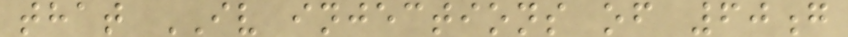that IV injections of 60g
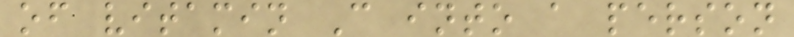of vitamin C into a person
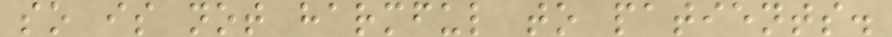so is not harmful to patients.
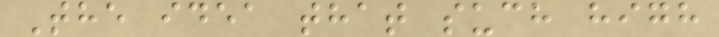The idea that such high
